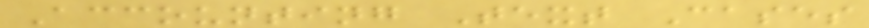Accounting Text Cases
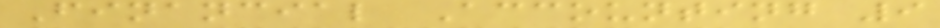Financial Accounting 9
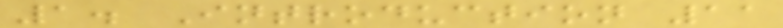1. Introduction 11
